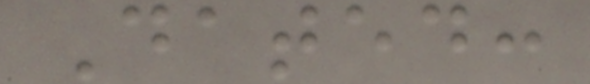Dated:
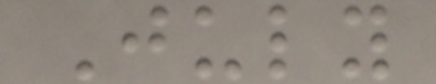July
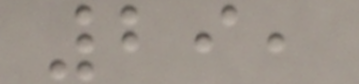29,
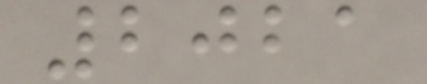2021
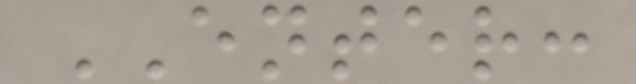ENTER:
